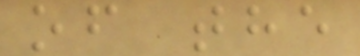of the
